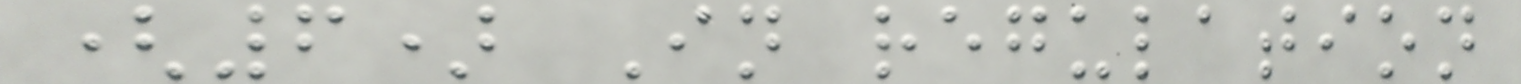(6) In regulation
